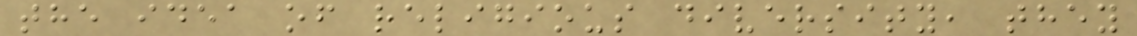the idea of religious diversity, they
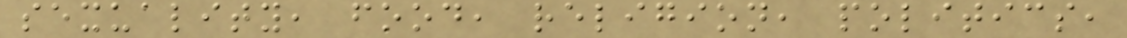sexuality, food, religion, politics,
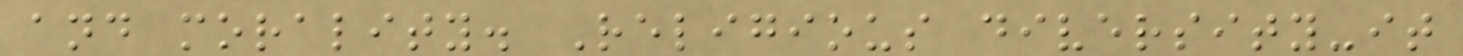and morality. Religious diversity-it
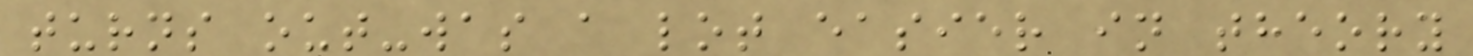turns out-was a lot easier in theory
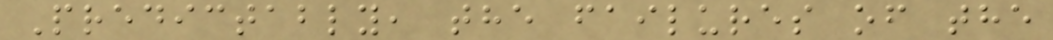Predictably, the failures of the
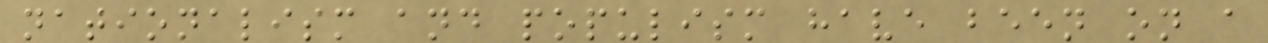nationalism and populism have been on a
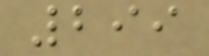299
